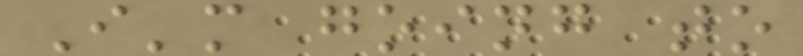I'm going to
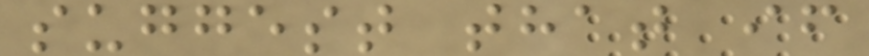suggest that if
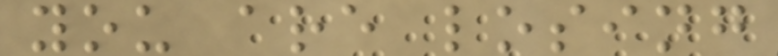you are losing
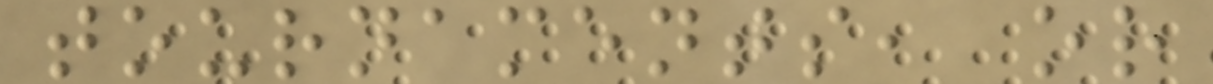tournaments, or
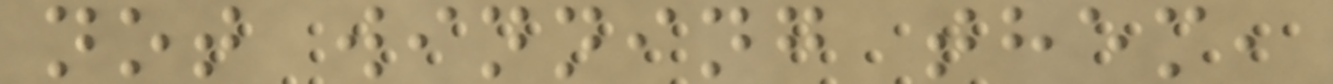not winning them,
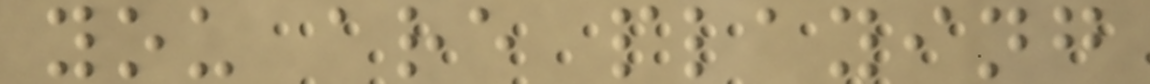you are playing
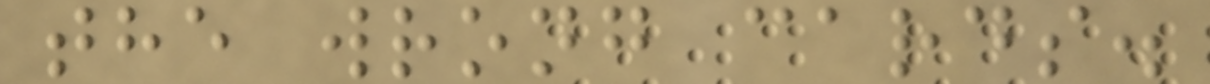the wrong cards.
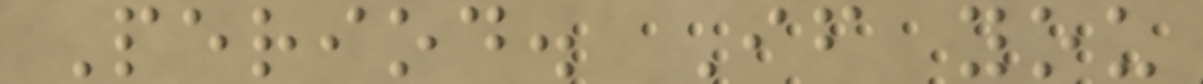Period. If you
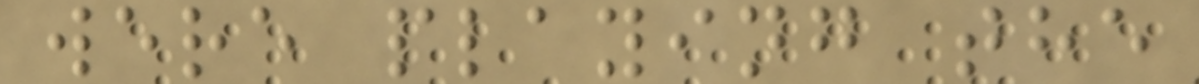were playing the
